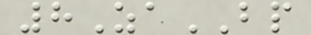8ZaBP
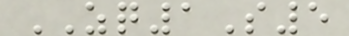ZQ1S5
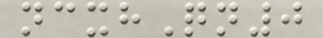ncxhQn0
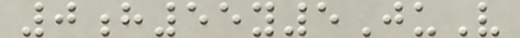0h55y5JuV
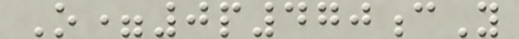O=0p470cY
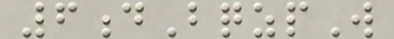6dBqzpW
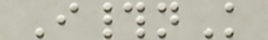I#nK
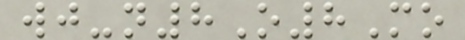wj-n8O8Mo
